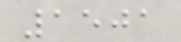1501
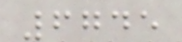6745
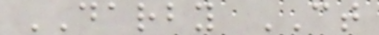DARBY CT
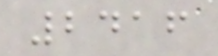2416
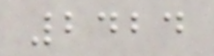2424
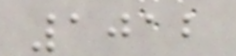1012
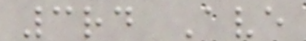3rd Ave
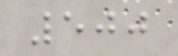500
